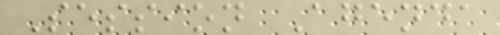Session Agenda
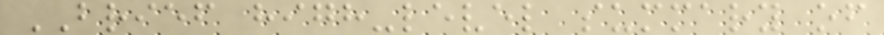BRIEF high-level summary of
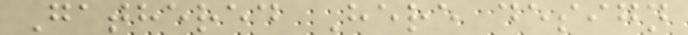Gathered Here design
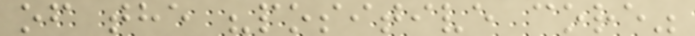of the "positive core"
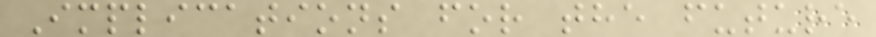Implications for the future
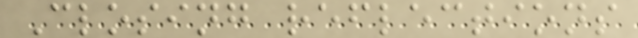Closing reflections
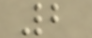2
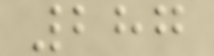287
